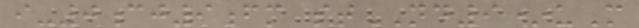i-0cj9fm stND9*uM
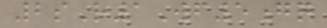2sR1Wf5gq
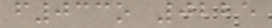f033o 0225
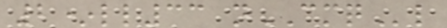2*ll33 nCMQl
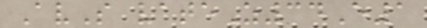AvS vateZ34E1
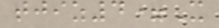tjiz4=X
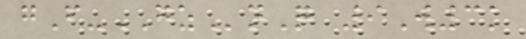gF-GZnQ 9W3k
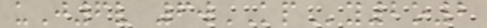uJ6v 6wKPy2o2
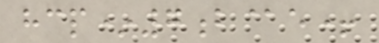hcp*7b@e+
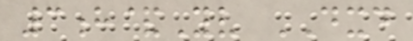3h&Yv DXD
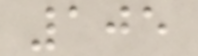105
